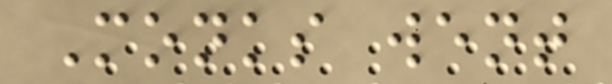Monks went
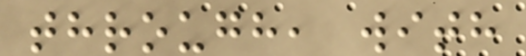through, with
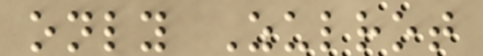only Zulrot
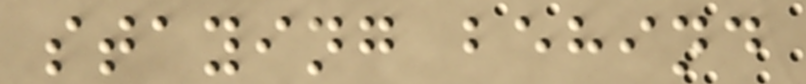staying behind
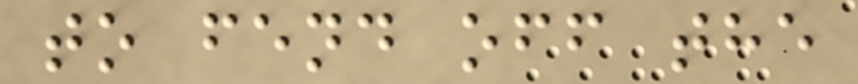to fend off the
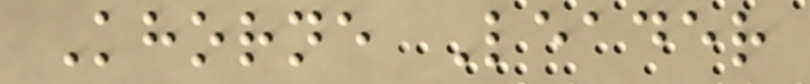Khorne Leader
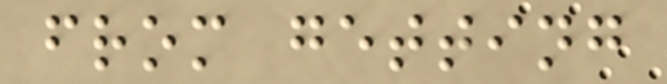from getting
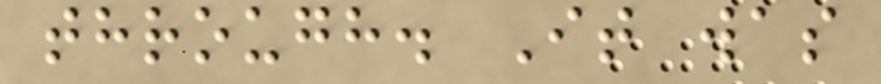through. It was
